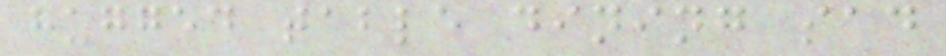hugged table dining sad
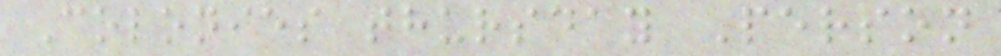Colonies thursday Person
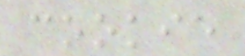cookie
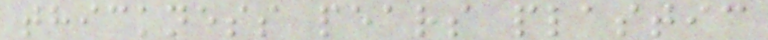thickness pears plastic
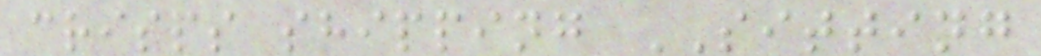crisps shipping SITTING
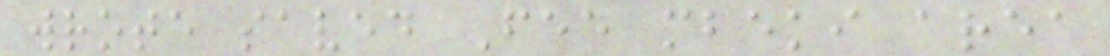wrote saved Fee mbeki area
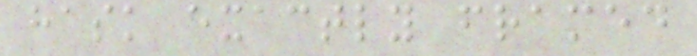hask exactly framed
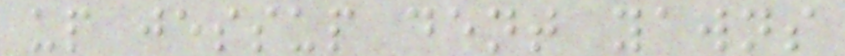up jessup dent yawns
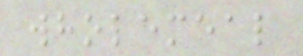wholemeal
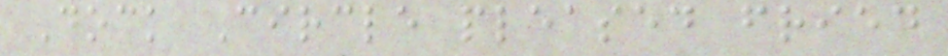Dock Circle pleased fried
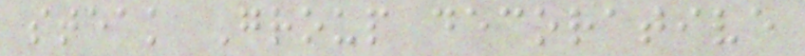steak Group decorative
